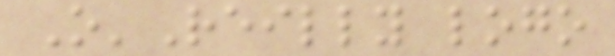O'Reilly logo
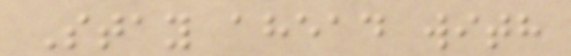Stay ahead with
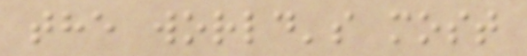the world's most
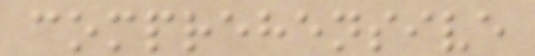comprehensive
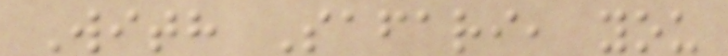With Safari, you
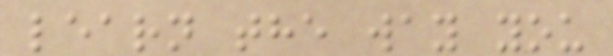learn the way you
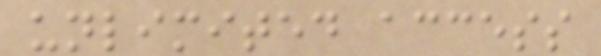unlimited access
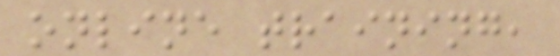online training,
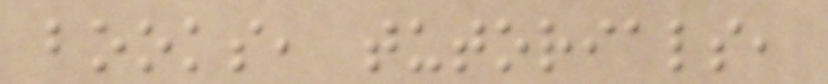books, tutorials,
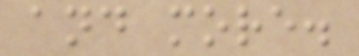and more.
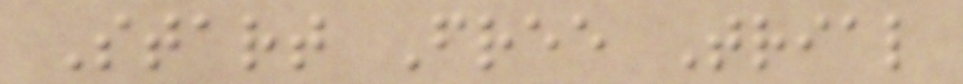Start Free Trial
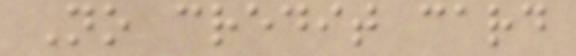No credit card
